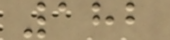182
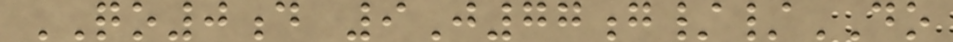QO0d 9J77g//DO
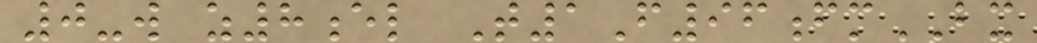0-w z8el T1F96fmBX
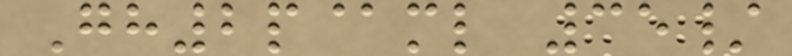Gh2p@ml 35/
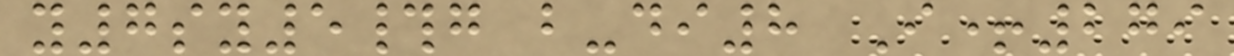y7sy5#g b-di8 I+279
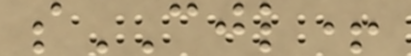sCJL+
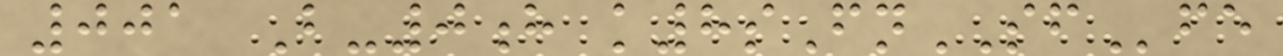001 B-0h k8sFnSFfe
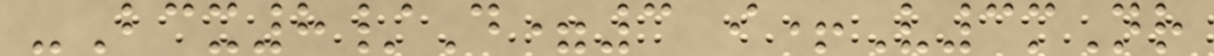-Bcx8/D=3 i+V3mNr
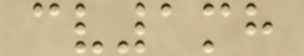cv1mh
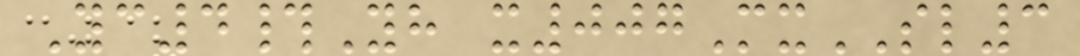Yc4#Yh x007MxSL3
